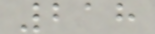218
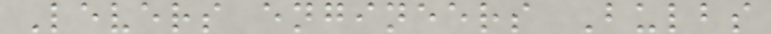Levers engineers Bulbs
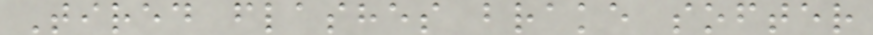Tired flashes brake softer
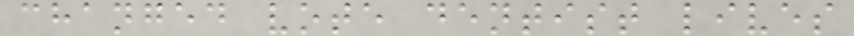changed vote dentist lives
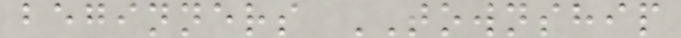beginners TOWNSHIP
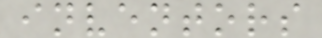inventors
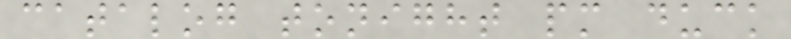catalog tonight pm duck
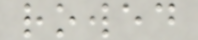rowed
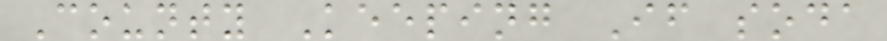County Keeping If soda
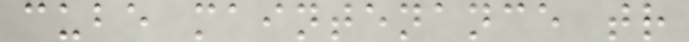cube maintenance tr
